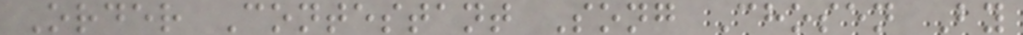Order Contestant Song Chosen By
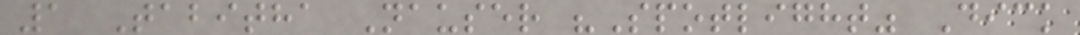1 Tabitha Nauser "Spotlight" Dick
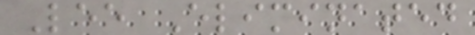Lee Eliminated
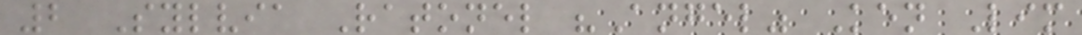2 Sylvia Ratonel "Angel" Ken Lim
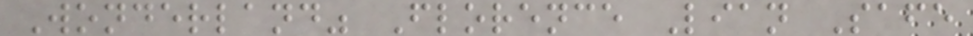Wonderland" Florence Lian Safe
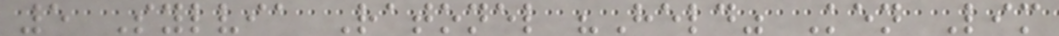5 Sylvia Ratonel "Held" Ken Lim
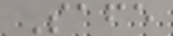Safe
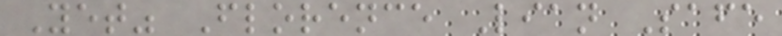Yet" Florence Lian Safe
